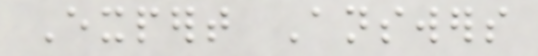Expert Answers
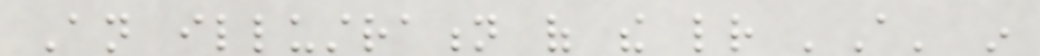An illustration of the letter 'A' in
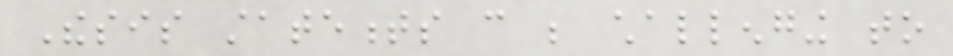Thesis statements can be challenging to
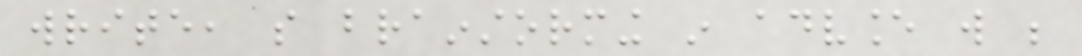write, so brainstorming in advance will be
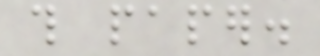this paper.
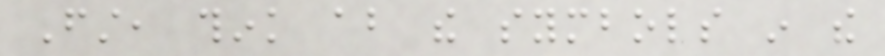First, think about the symbols in the
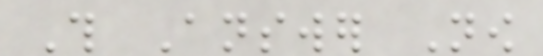This Answer Now
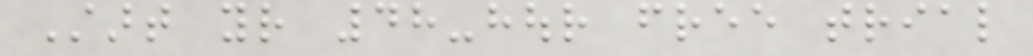Start your 48-hour free trial
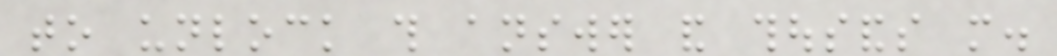to unlock this answer and thousands more.
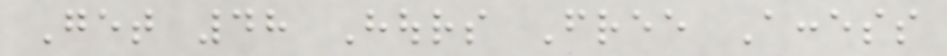Get 48 Hours Free Access
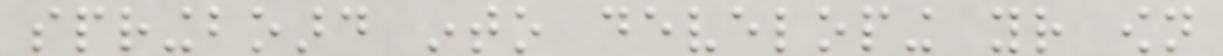springboard into developing your own
